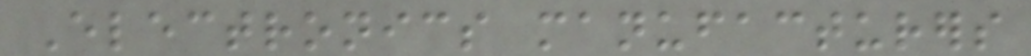Electronics manufacturers
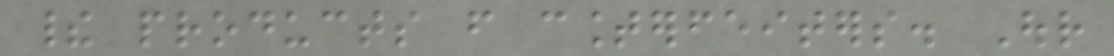their products from counterfeiters. Our
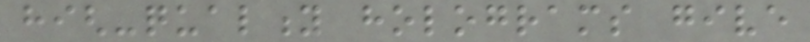high-quality holograms give
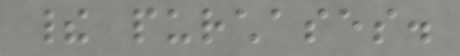their purchases.
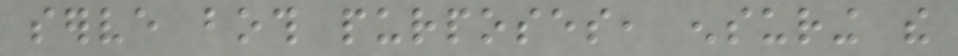serve both purposes, ensuring the
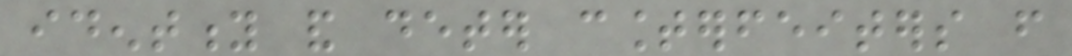identity and deter counterfeiters from
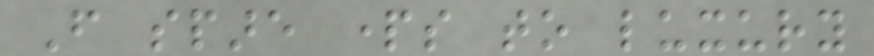From spare parts to luxury
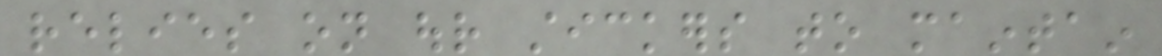relies on our stickers to maintain
